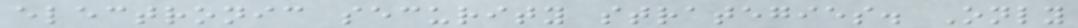electronic security strategies. Only
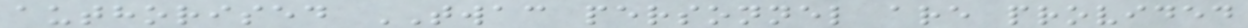authorised TWAC personnel are provided
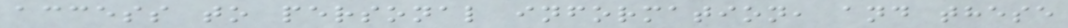access to personal information, and these
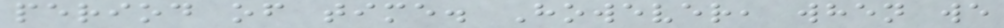period of time. However, when we
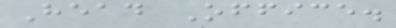Head Office.
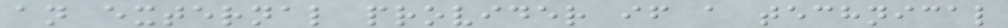an external provider if a technical
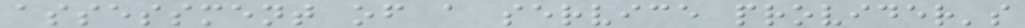assessment of a service provider's
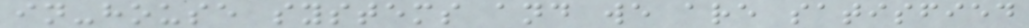in-house systems and we are satisfied
